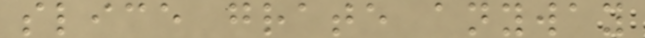slice grate anyway
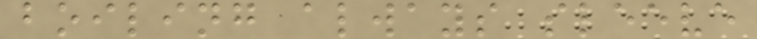boiling always sleeve
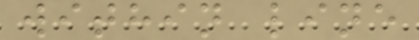within line
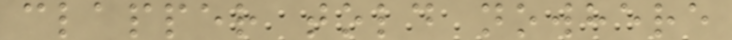clapper told nowhere
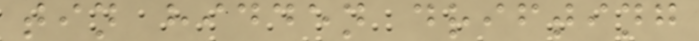tin hidden drifting
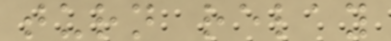turn relay
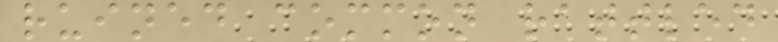ruined common rattled
